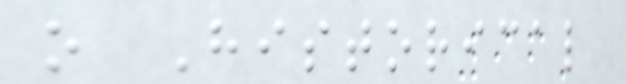o Historical
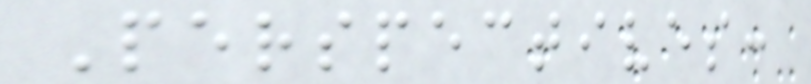Perspectives:
